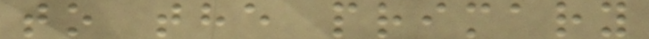to the primary
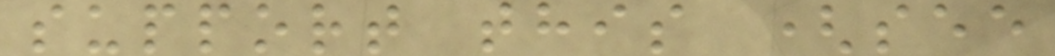support this (see
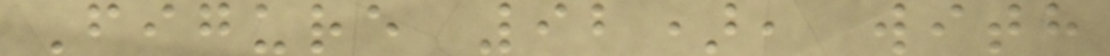Figure 92), with
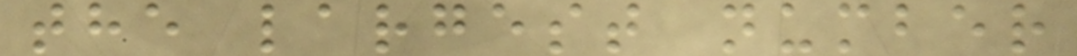the largest number
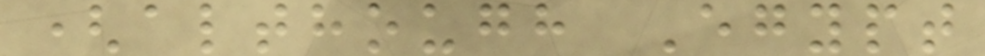(although Egypt
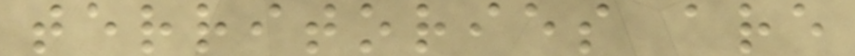territories are
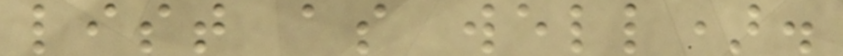list as well).
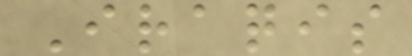Iraqis
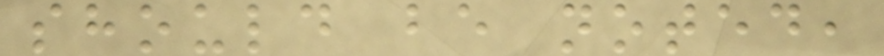should be noted,
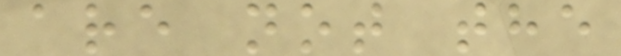are not the
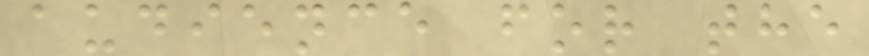audience for the
